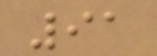91
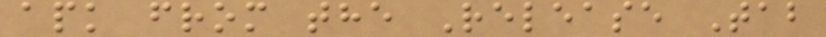apk from the Release Tab
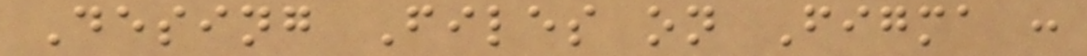Desing Files on Figma :
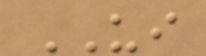UI
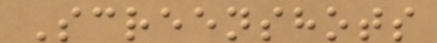Screenshots
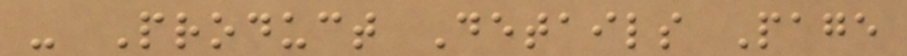- Product Details Page
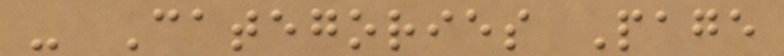- Categories Page
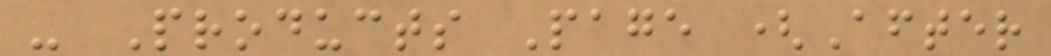- Products Page (After
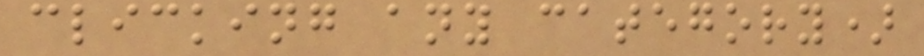clicking any category)
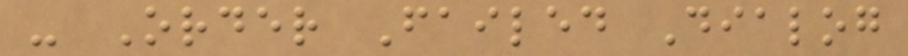- Order Failed Dialog
